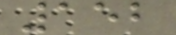152
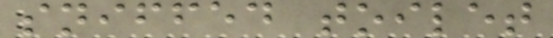sniffed toilet
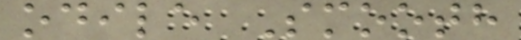odile Smooth
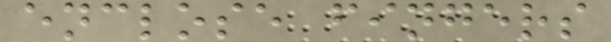enclose fingers
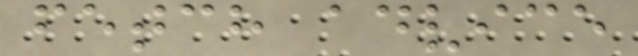fetch advice
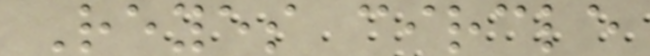Reyes circle
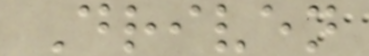Driven
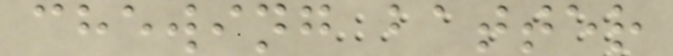chewing batter
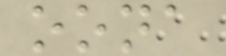oona
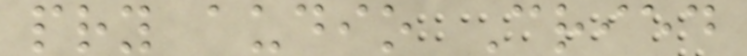pry audio Cried
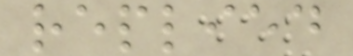replied
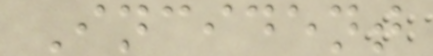Incident
